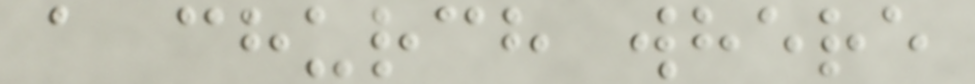a church where
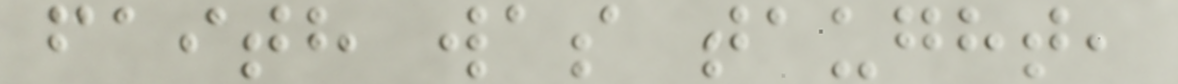faith was taught,
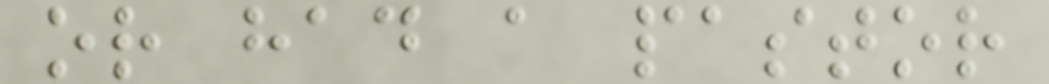or had a pastor
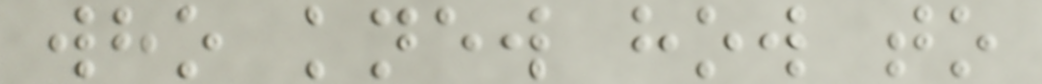who knew how to
